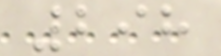298
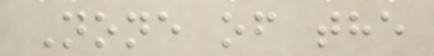None of the
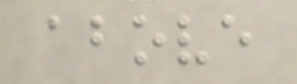above
